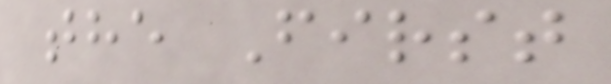the First
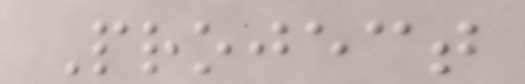Project
